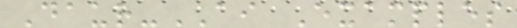Daur-AI Examples
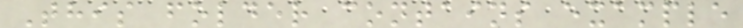This folder contains example
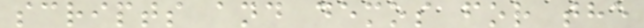scripts and demos for the
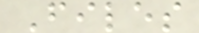Files
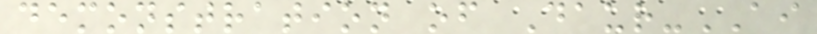demonstration of Daur-AI
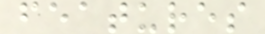features
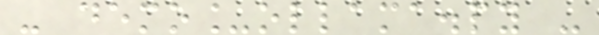- demo_ollama.py -
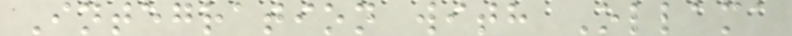Integration with Ollama
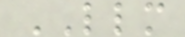LLM
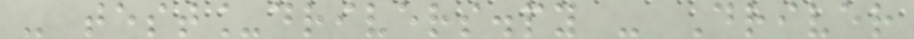- test_drivers.py - Driver
